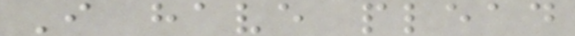I have plead
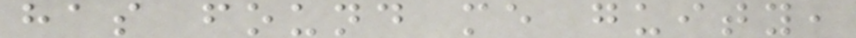has found me guity,
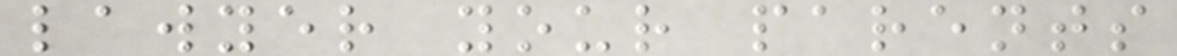lawyer your parents
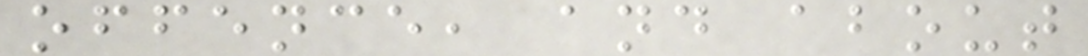offence, and about
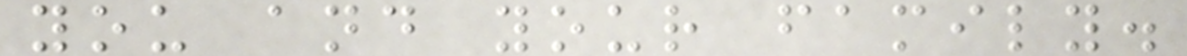you and your family.
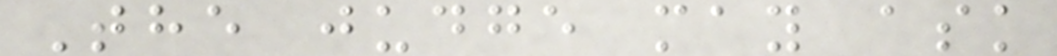The judge may ask
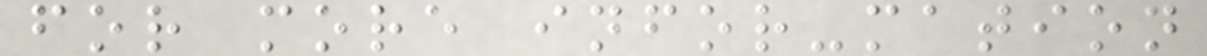for more infor-mation
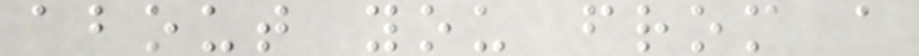about you from a
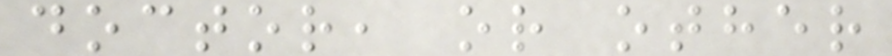doctor, or other
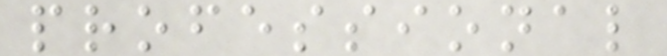professional
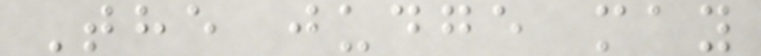The judge may
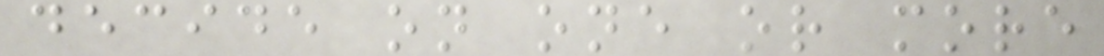decide on one or more
